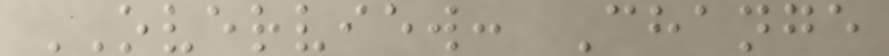OVERVIEW: Change
